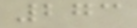273
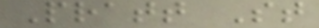Pratt St
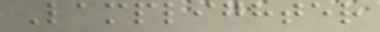Lamplighter
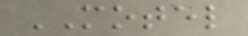MOTEL
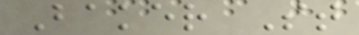Baker St
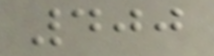400
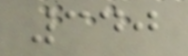340
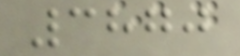3870
